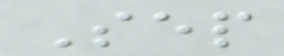Sep
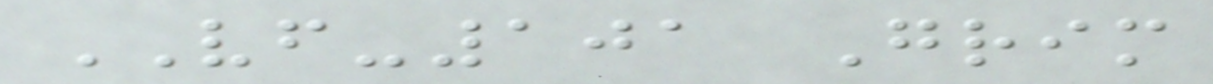VF-101 Grim
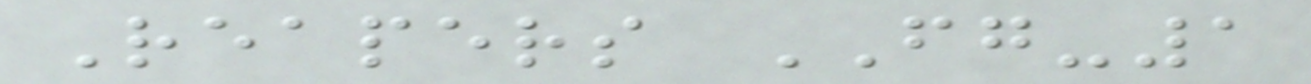Reapers FG-1
